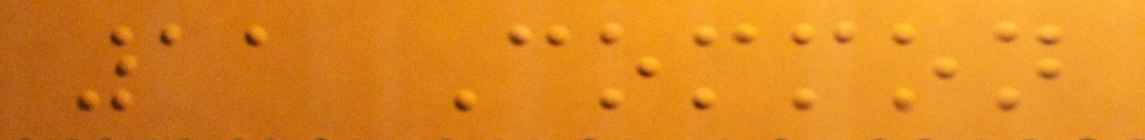11 Common
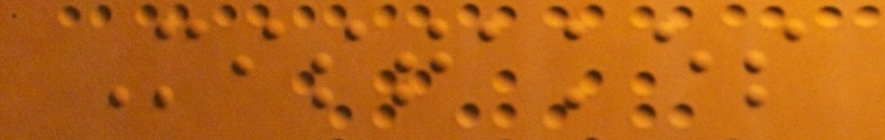Mistakes
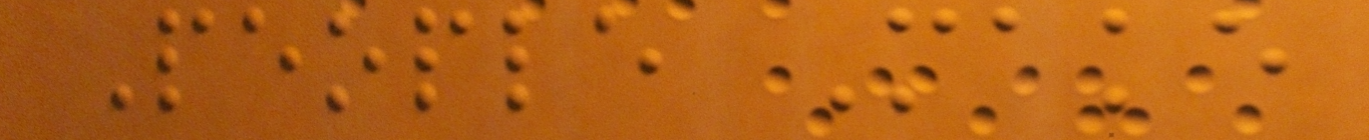People Make
